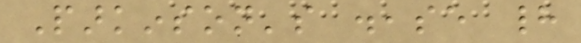Parkinson's disease had
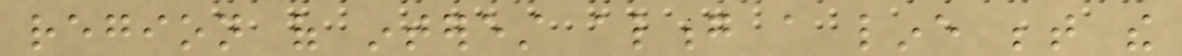region of interest along a line between the
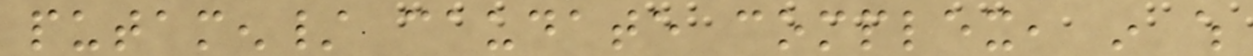putamen/ caudate complex, in which
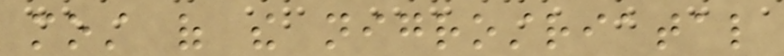most of the nigrostriatal
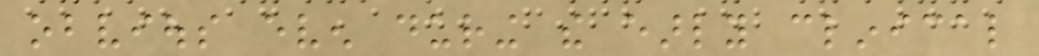obvious even during the early clinical
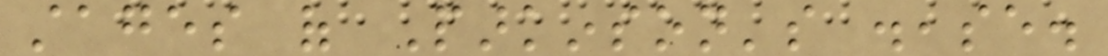stages of Parkinson's disease.
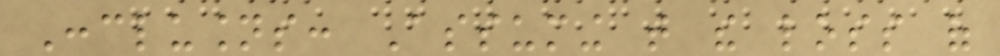Conclusions: Assuming that the loss of
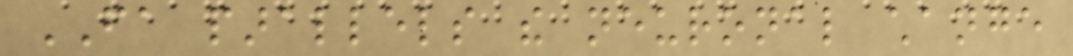FA parallels the neuronal change
